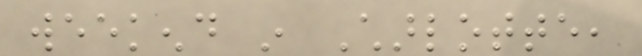weekend in Charlotte,
